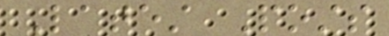Latest Posts
